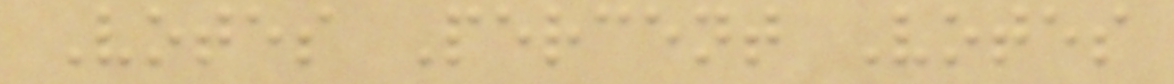Votes Percent Votes
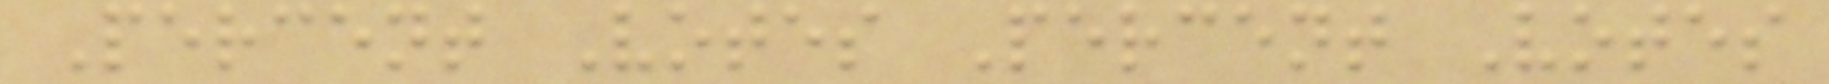Percent Votes Percent Votes
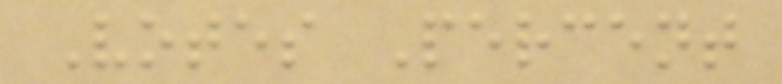Votes Percent
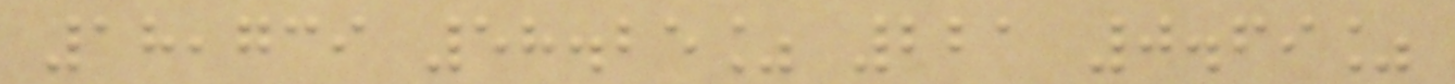18,739 58.25% 221 0.69%
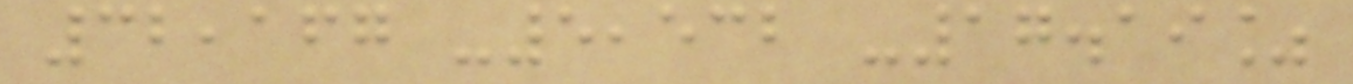32,167 -5,532 -17.19%
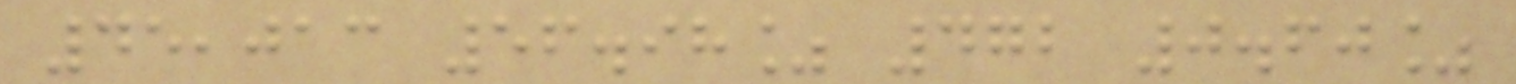45,013 56.98% 472 0.60%
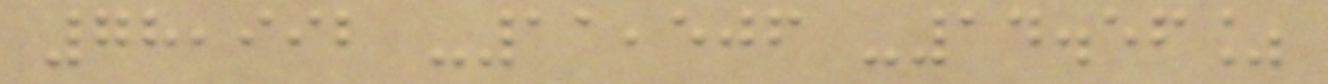78,992 -11,506 -14.56%
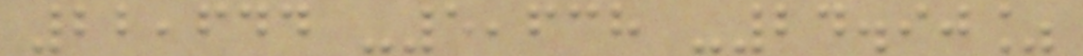22,644 -5,638 -24.90%
